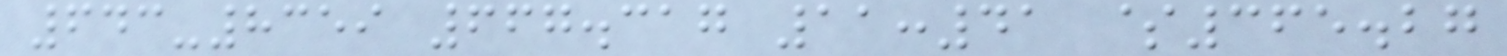643-8359 667.317 11:41 $365.27
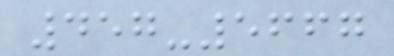457-5667
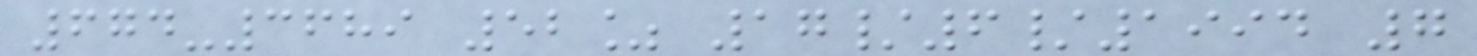674-3689 52% 17/6/1994 7
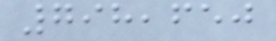798,650
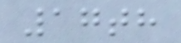17th
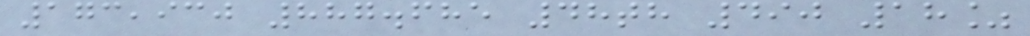173,930 887.685 48th 490 18%
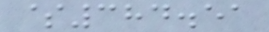$384.51
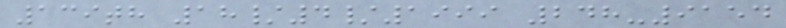139th 18/4/1999 248-9154
